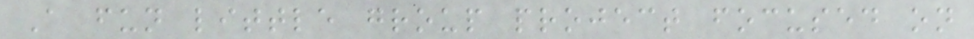A fun little group project focused on
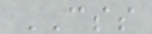CSS
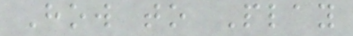How to Play
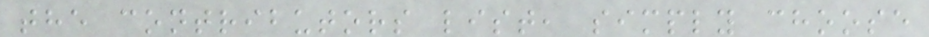the contributors list, simply choose
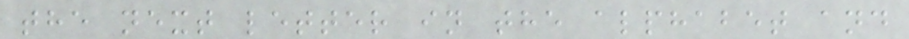the next letter in the alphabet and
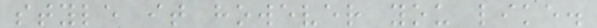style it however you like.
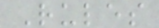Rules
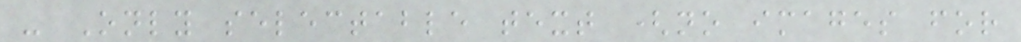- Only selectable text (no images for
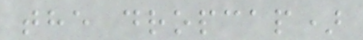the dropcap)
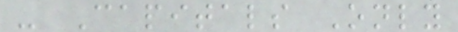- Capitals Only
